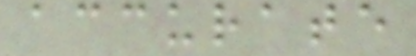accurate
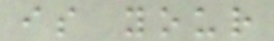is your
